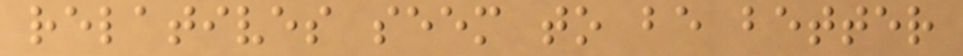relatives seem to be better
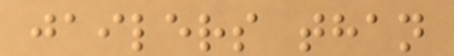jailers than
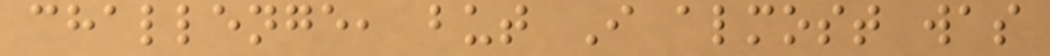challenge, but I almost was
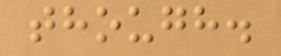though.
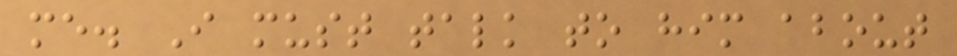me. I must talk to him about
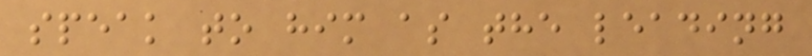speak to him as the leading
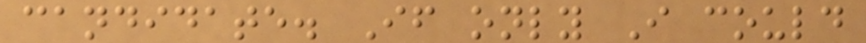candidate. If only I could
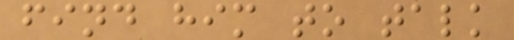find him to talk
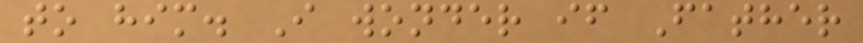to him. I wonder if Father
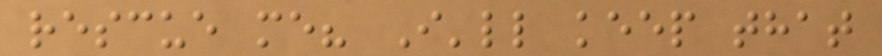rescue me? I'll keep that
